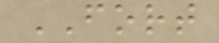FORT
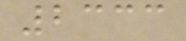2333
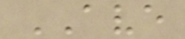AVE
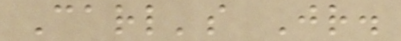Carl's Jr.
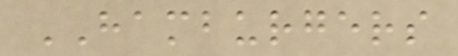HAMBURGERS
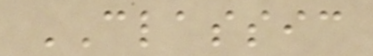CLASSIC
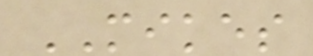MIKES
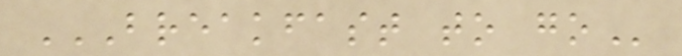BREAKFAST TO GO
